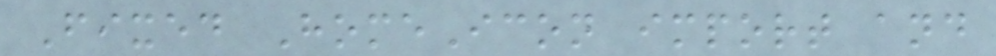Fixed HomeIcon import and
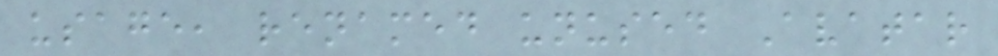usage, renamed unused Avatar
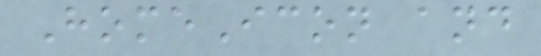HomeIcon and
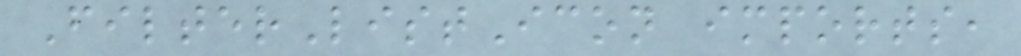FilterListIcon imports,
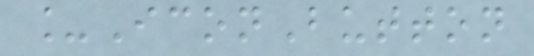_IconButton
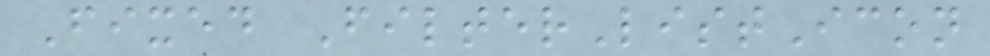Fixed FilterListIcon
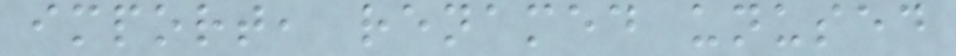import, renamed unused
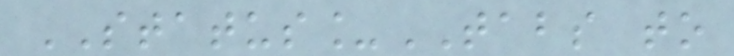STATUS_TABS to
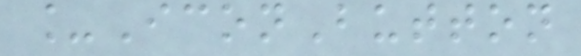_IconButton
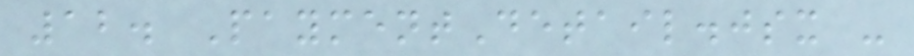12. PaymentDetail.jsx -
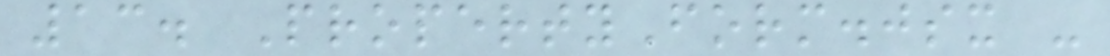13. PropertyForm.jsx -
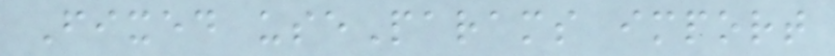Fixed useParams import
